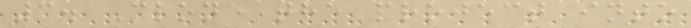3. Clone the project into
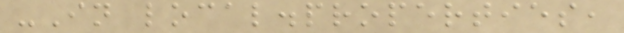-In local.properties,
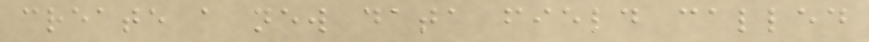create a new data field called
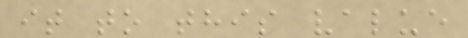it to this value
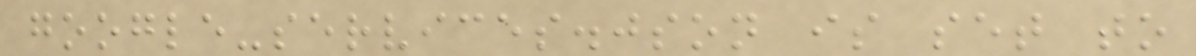google-services.json is set to
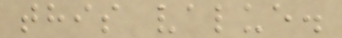this value.
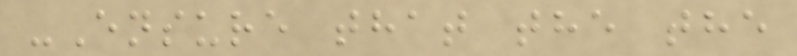-Ensure that the the
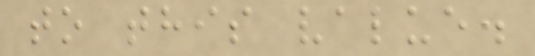to this value.
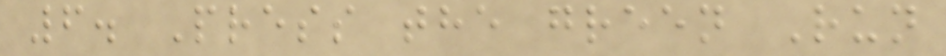6. Press the green Run
